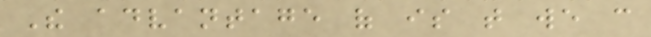The advantage of is that we can
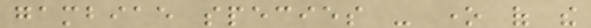gambiae species - one of the
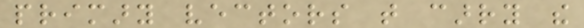primary vectors that carry the
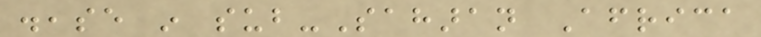disease in sub-Saharan Africa
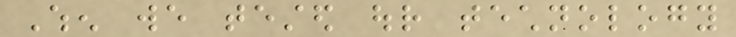When we tested our technology
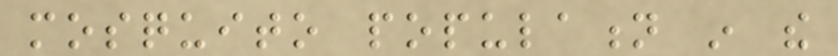mosquito population in the
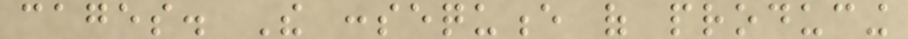cages. The consequence of producing
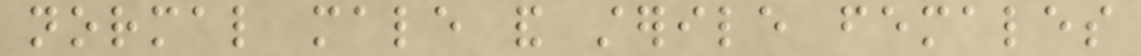normal male and sterile females
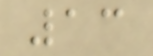13
